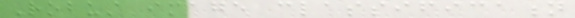Robust image classification
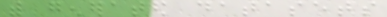with generated datasets
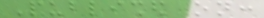Published on:
